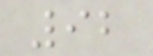92
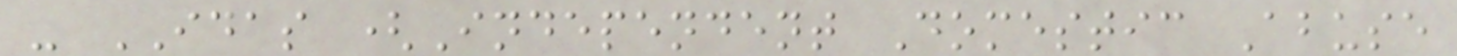- IDAS (Independent Domestic Abuse
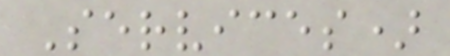Services)
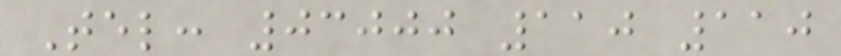Tel: 03000 110 110
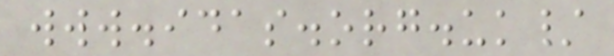www.idas.org.uk/
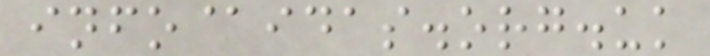info@idas.org.uk
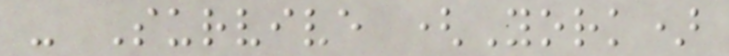- Survive (York)
